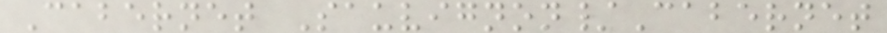Cabernet Sauvignon/Cabernet
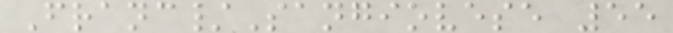Franc/Sangiovese 55
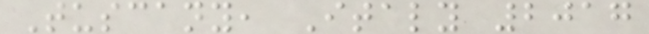Tuscany, Italy 2017
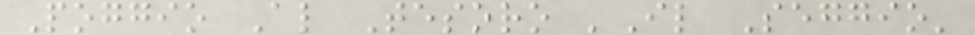Poggio Al Tesoro 'Il Seggio'
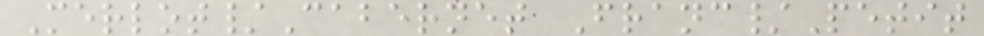Merlot/Cabernet Franc/Petit
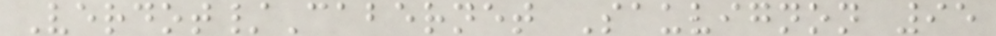Verdot/Cabernet Sauvignon 95
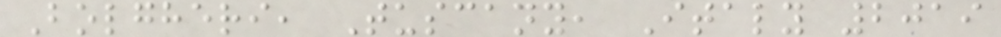Bolgheri, Tuscany, Italy 2019
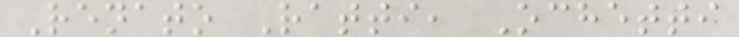Renato Ratti, Ochetti
